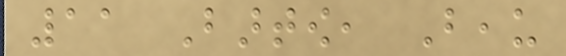11 Bartow, Beau
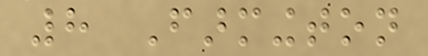8 Farmington
